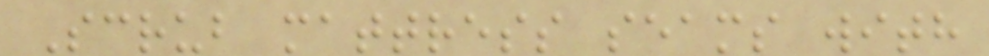Scrub mattress seams with
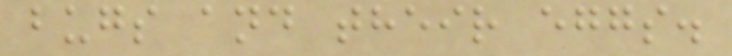bugs and their eggs.
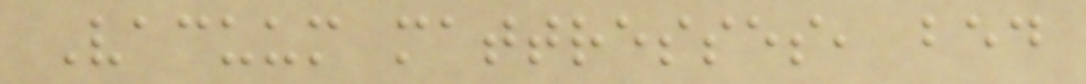Vacuum mattresses, bed
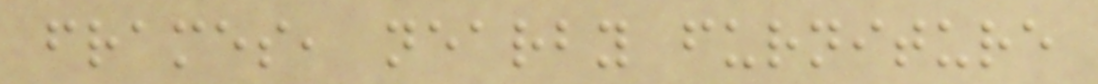frames, nearby furniture
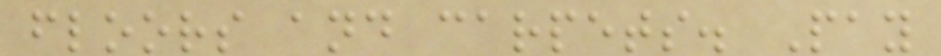floors and carpets. Pay
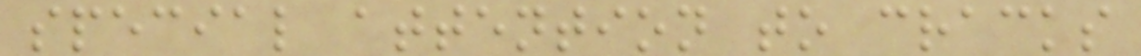special attention to cracks
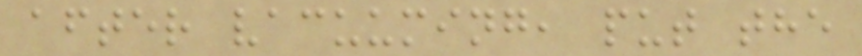after vacuuming, put the
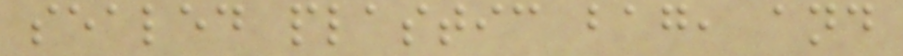sealed plastic bag, and
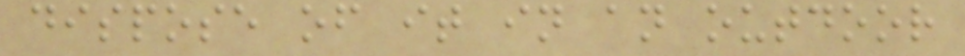dispose of it in an outdoor
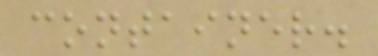container.
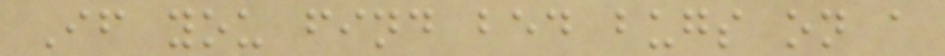If you find bed bugs on a
